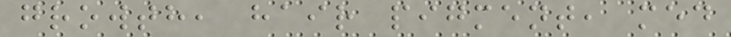growth, hair pigment, med
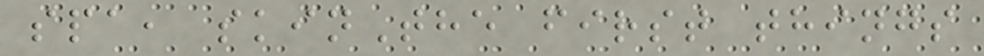spa, skinThe first things
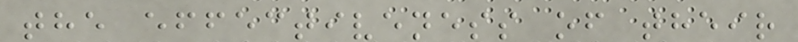the effectiveness of their
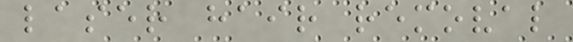laser hair removal
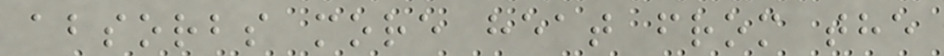absorbs more heat from the
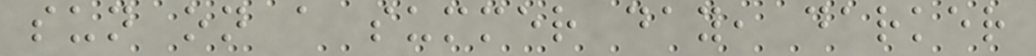sun on a summer day, darker
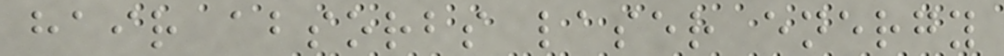hair absorbs laser energy
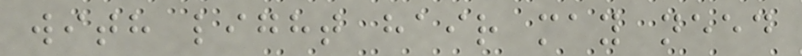with light hair may need
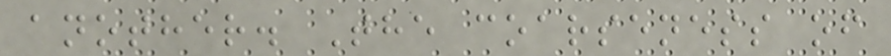another. The coarseness of
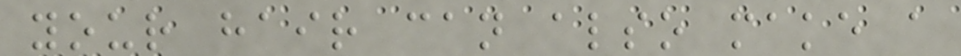your hair can also make a
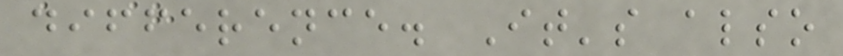difference. It's also
